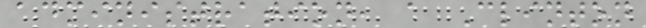administration, a Clinton
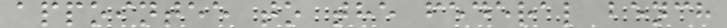appointee to the federal bench
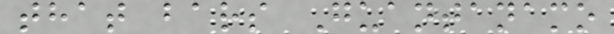that bars Guantanamo
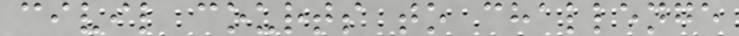civil courts to challenge
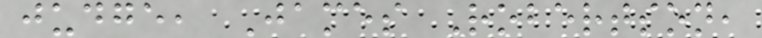judge, James Robertson,
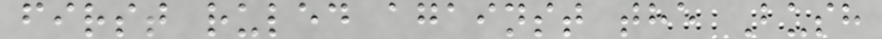first ruled against the Bush
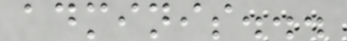adminis...
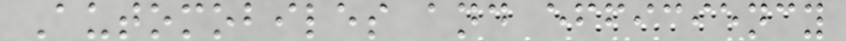Automobiles and efficiency
